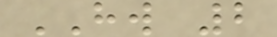HW 2
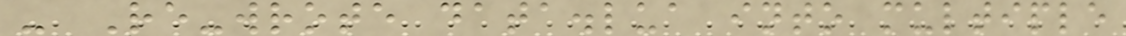- Re-wrote data.lua into multiple
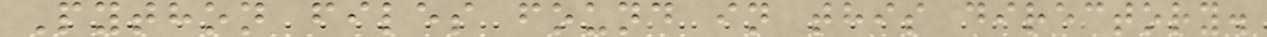Python files found in this directory.
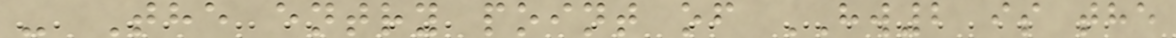- The entry point of HW2 is the
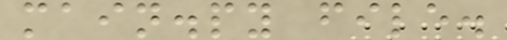main.py file.
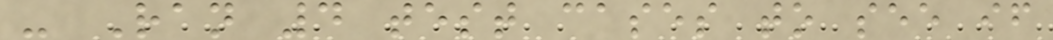- Ran 4 test cases to see if
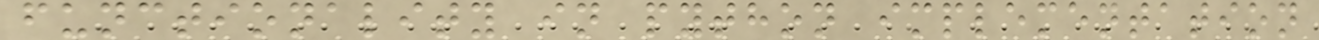functionality in python implementation
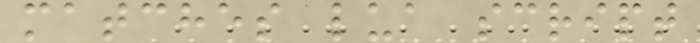matches lua script
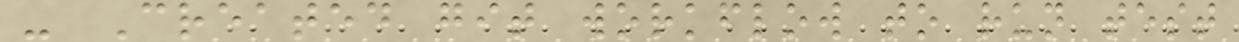- Created git workflow to run test
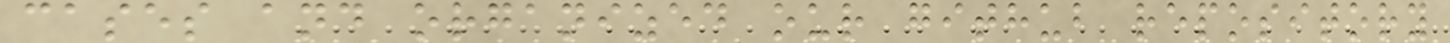cases and organized our github repository
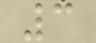3
